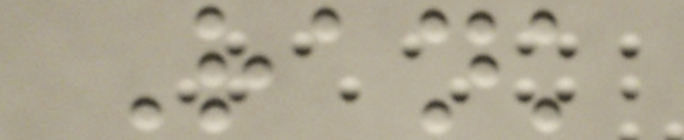Rank
